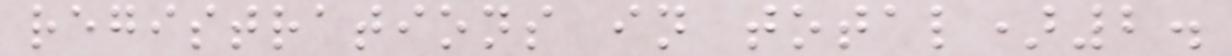registrations in total)2.
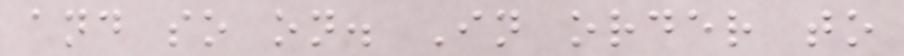and so on. In order to
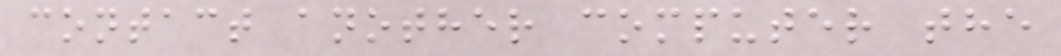contact another computer the
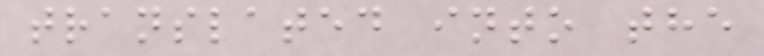translated into the
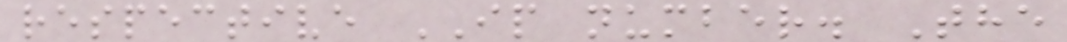respective IP number. The
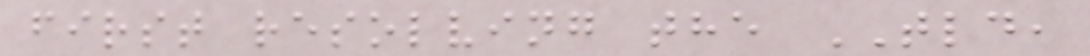first resolving the TLD,
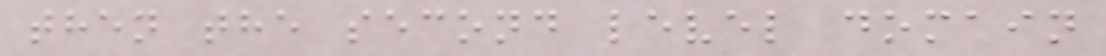then the second level domain
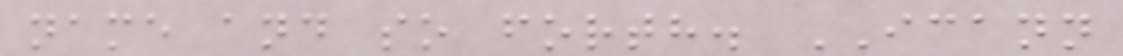name and so forth. ICANN
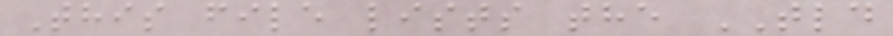This file lists the TLD
